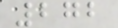272
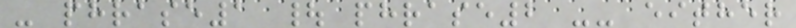- phrase1 | phrase2 -- either
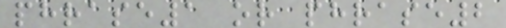phrase1 or phrase2
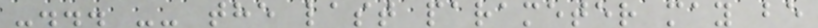-... -- the last parameter may be
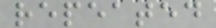repeated
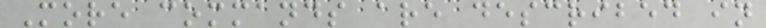More commands are described in
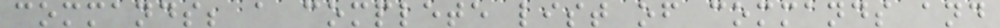commands; a complete list of commands and
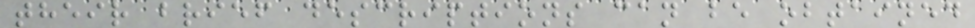their brief descriptions can be obtained
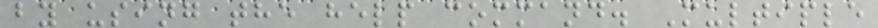by using the help command. Multiple
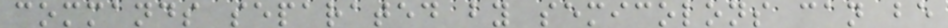commands separated by semicolons can be
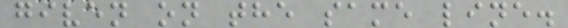given on the same line.
